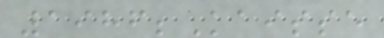1986;Kaisse
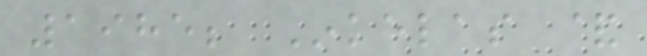1985; Inkelas &
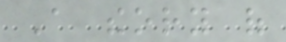A theory of
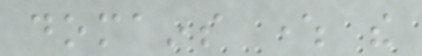domains where the
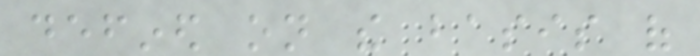defined on the basis of
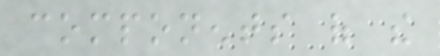components of the
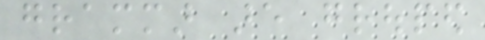grammar are grouped
